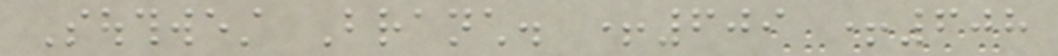Southwest Branch. +609 +608
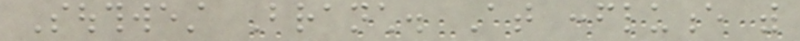Southwest Branch. At confluence with
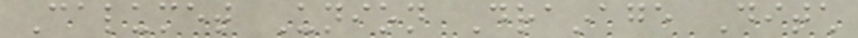Calumet Union Drainage Ditch
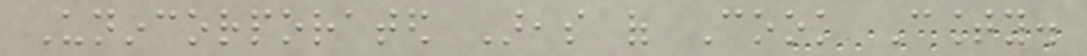Unincorporated Areas of Cook County.
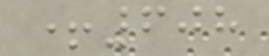+608
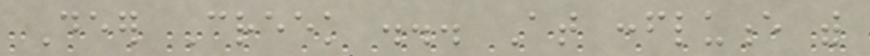Deer Creek ... At confluence with
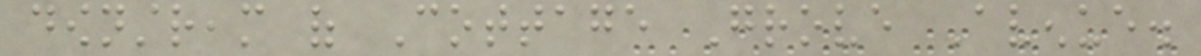downstream of Cottage Grove Avenue.
